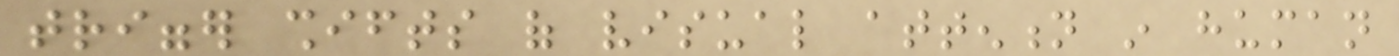trigger shifts of visual attention in human
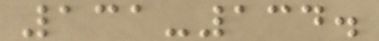131-134.
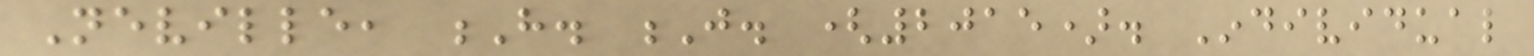Neville, H. J. (2015). Individual
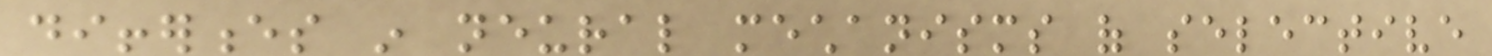differences in neural mechanisms of selective
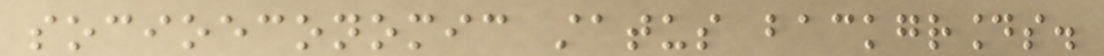socioeconomic status backgrounds.
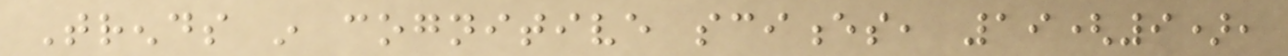Trends in cognitive sciences, 19(9),
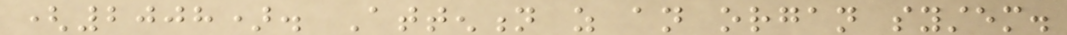(2008). Attention as an organ system.
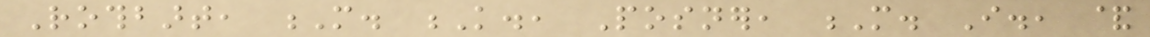Rothbart, M. K., Posner, M. I., &
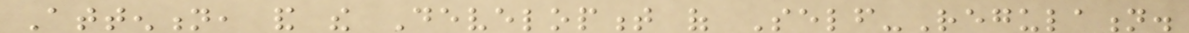Attention, and the Development of Self-Regulation.
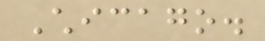Chicago.
